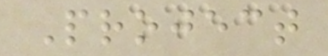Project
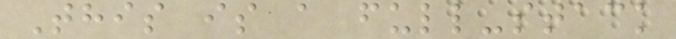This is a full-stack
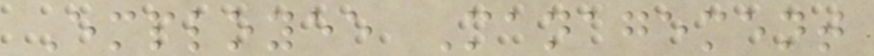Employee Management
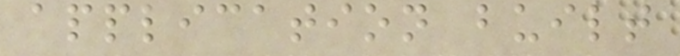application built
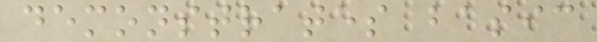demonstrates basic
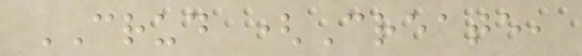CRUD (Create,
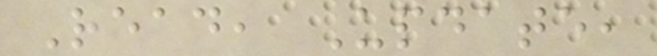Read, Update,
